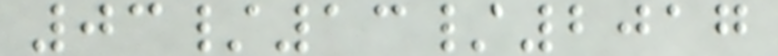03/13/2017
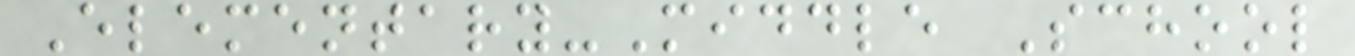Elementary-Middle School
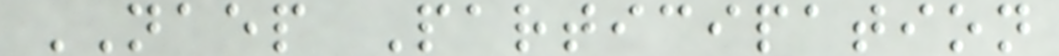NAEP Participation
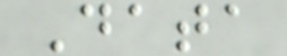Data
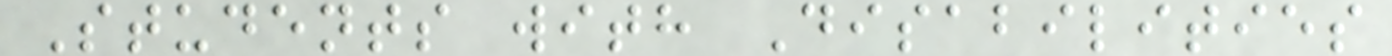Students with Disabilities
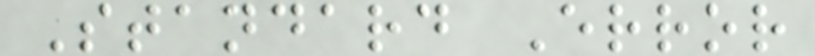Standard Error
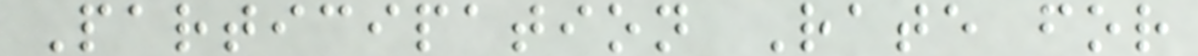Participation Rate for
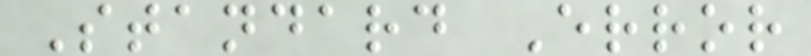Standard Error
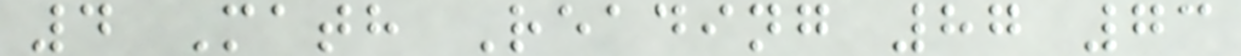4 Math Reading 87 73
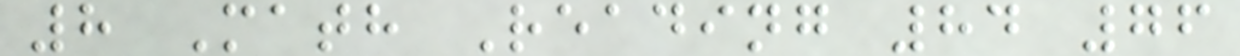8 Math Reading 84 76
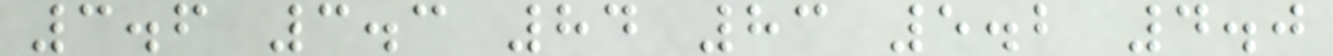3.6 3.3 84 83 5.2 4.0
